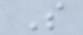S
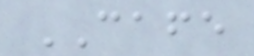CAFE
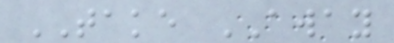TAKE AWAY
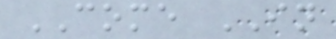COME IN
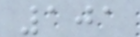101
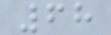68
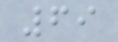69
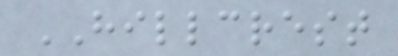HILLCREST
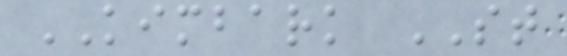KIMBARK ST
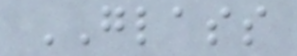GLASS
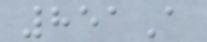851A
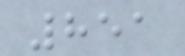851
